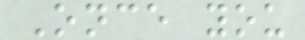Once you
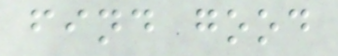find good
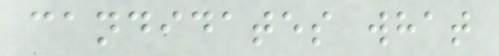candidates what
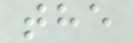the
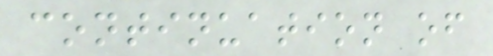continuation of
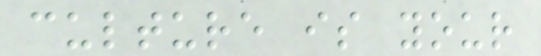culture is your
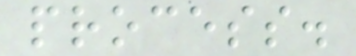process.
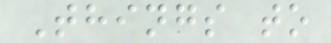Things to
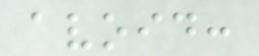avoid:
